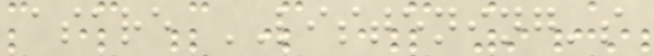asare LISTENING's
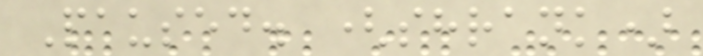Paused. (shrank)
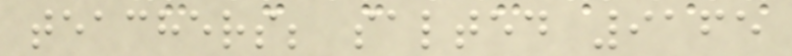teachers; salted 9165
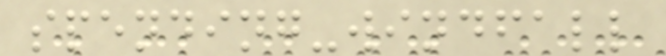spending-windfall
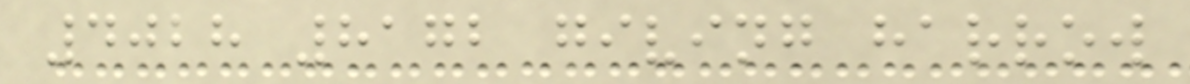4028 8172 giving harrow
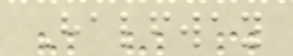Halfway
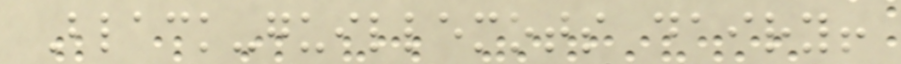Black-guillemots dairy!
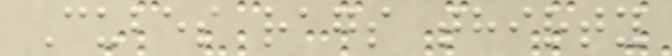Cubes rags thirty
